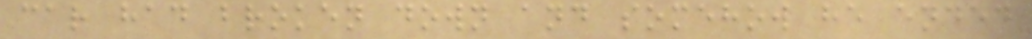car had broken down and somehow he ended
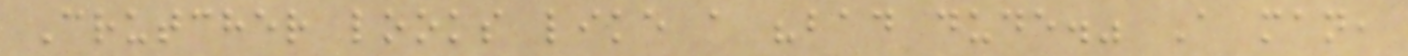Crutcher looks like a "bad dude." A man,
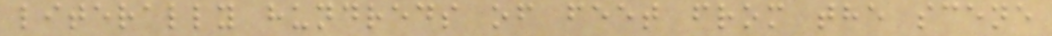literally hundreds of feet from the scene
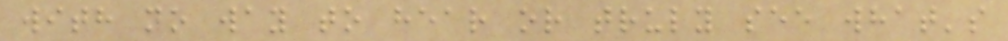with no way to hear or truly see what's
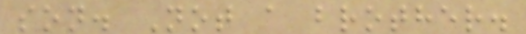son. Not a brother.
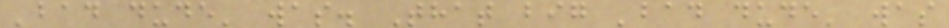'bad dude' was. That big 'bad dude' was
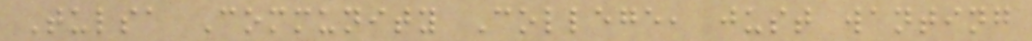Tulsa Community College, just wanting
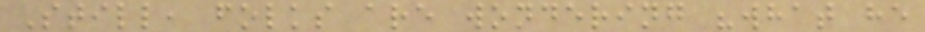Still, folks are wondering "what he
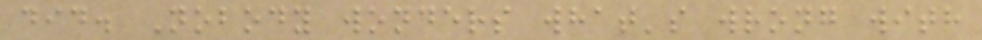did. Nobody wonders what's wrong with
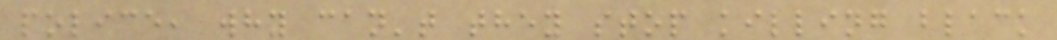police, why can't they stop killing black
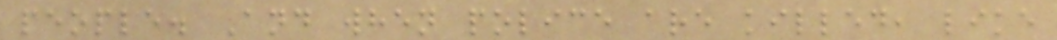people. And when police are killed, like
